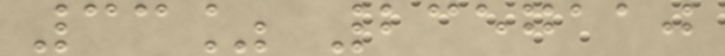33% 2357110
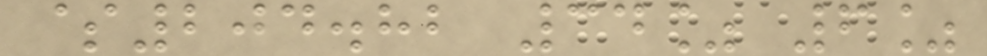$204.82 34% 6%
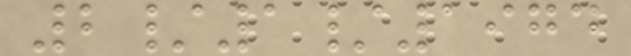2/1/1974
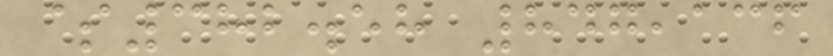$382.58 847,136
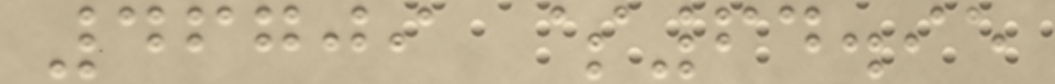46709 $64.95
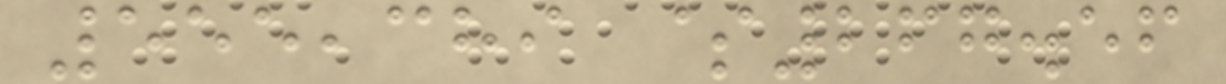555,389 $267.56
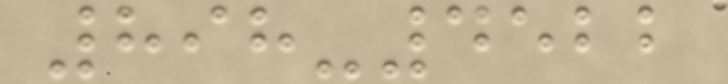898-4522
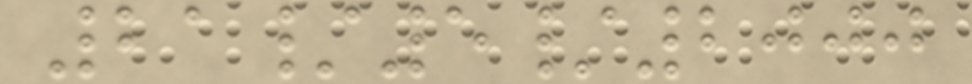21/5/2000
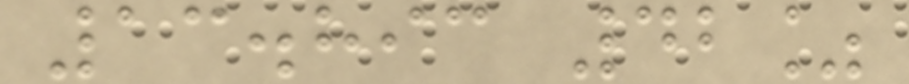13.893 42%
